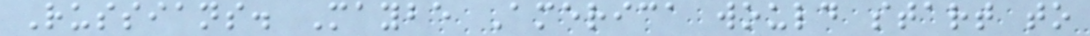Russians. Maybe America would start to
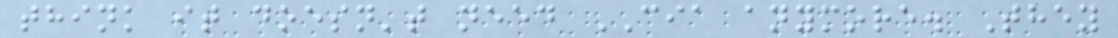think it doesn't need CIA anymore. They
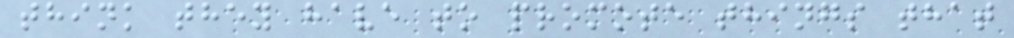think they have to promote things that
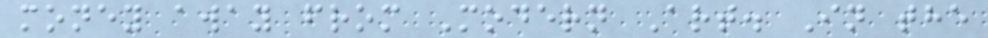money away from Modern Art. In the
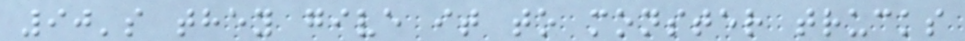90's they give it to monster trucks
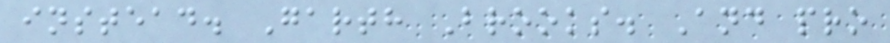instead. Garth Brooks. And pro
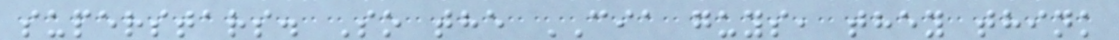superstars. So the CIA guys, they think
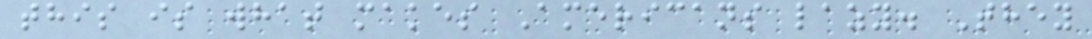this is what makes Americans lazy. They
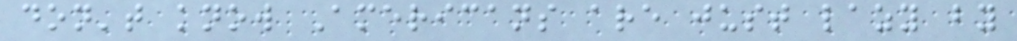don't know Americans are just lazy by
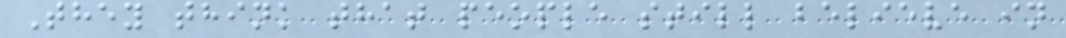They think that people still believe in
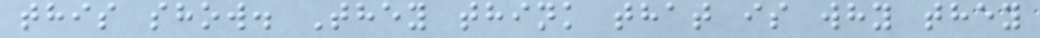this show. They think that is why they
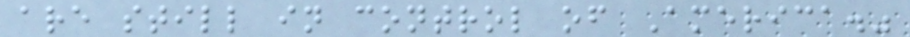are still in control of America."
